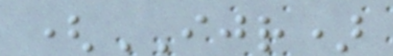(IJR)
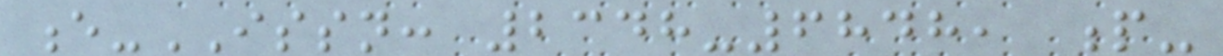e-ISSN: 2348-6848, p-
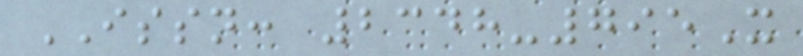ISSN: 2348-795X
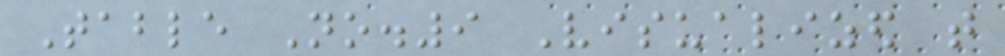Table No.9 Visualized that
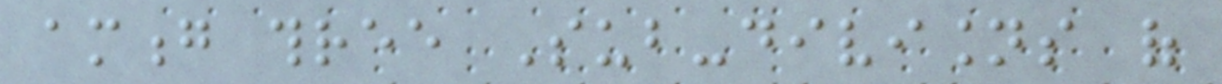among three Sub-divisions of
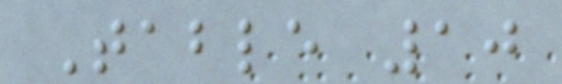Table 10
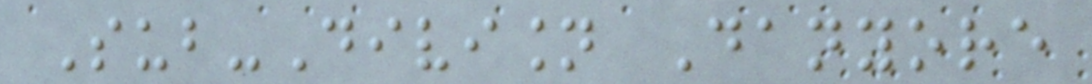Sub-Division Danyore
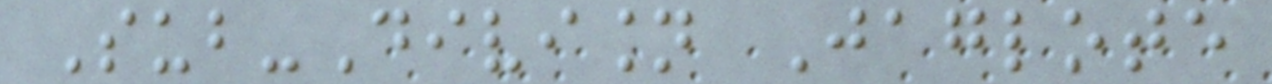Sub-Division Jaglote
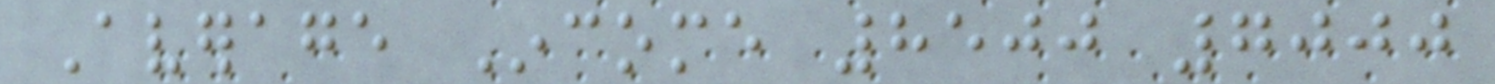Average Income 8500 7000
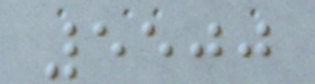5500
